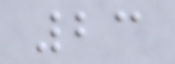23
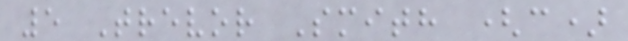5 Trevor Smith (c)
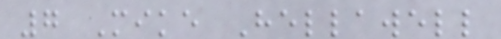7 Mike Hellawell
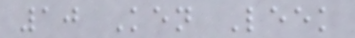10 Ken Leek
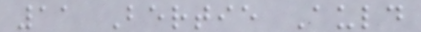11 Bertie Auld
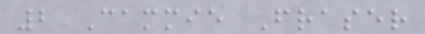2 Cammie Fraser
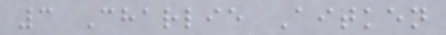3 Charlie Aitken
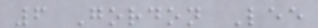6 Gordon Lee
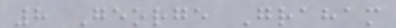8 George Graham
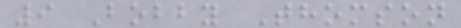9 Bobby Thomson
